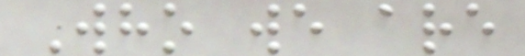Who we are
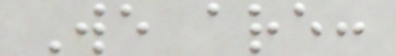We are:
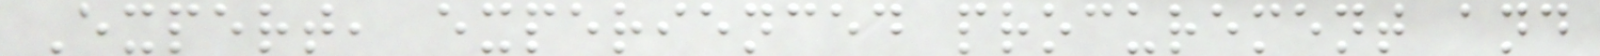Expert, experienced procurement and
